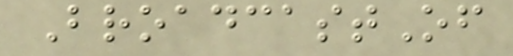BroadcastOf
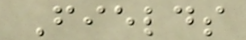Fields
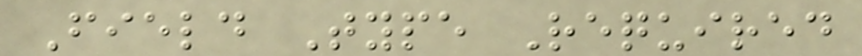Field Type Required
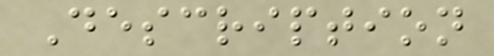Description
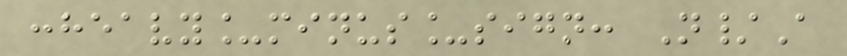:heavy_minus_sign: N/A
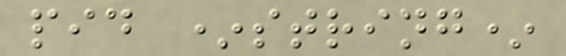pid *string*
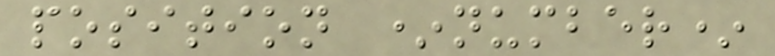position *number*
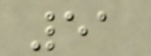51
